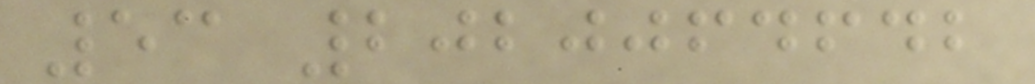53 2020064642
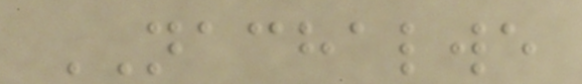NACHALWE
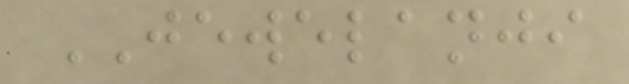JEWELANJI
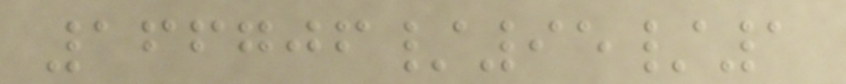166706/95/1
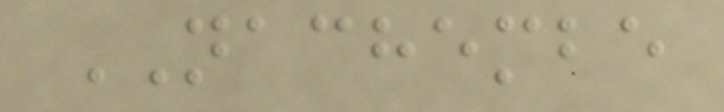NACHEMBE
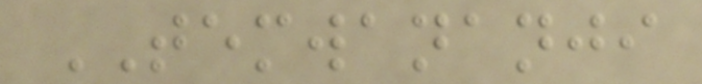TEMWANANJI
